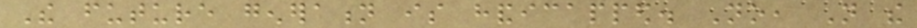The future generation is handicapped. No, Not the
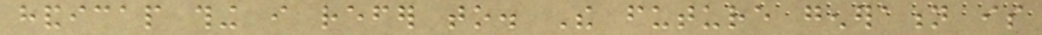handicap thing i refer to. The future generation is
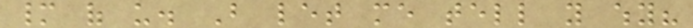many of us. But let me tell you why?
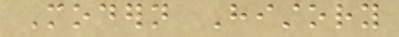Modern History
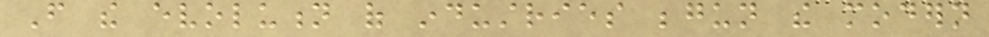From the evolution of industries begun the modern
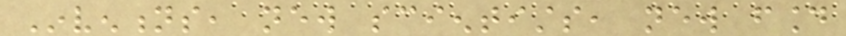Inventions, new scientists, new found
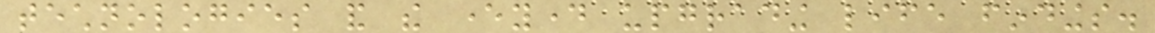technologies and the everyday upgrading life findings.
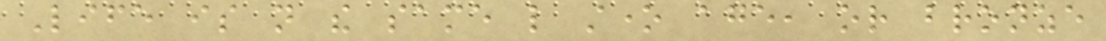Life is not the same like stone age, or bronze
